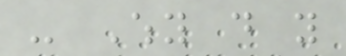- Why do you
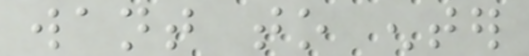want to enter
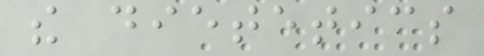the dietetics
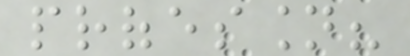profession?
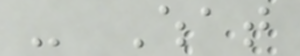- What
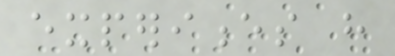experiences have
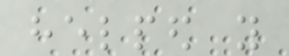helped you
